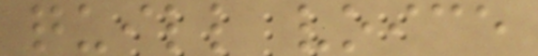quill voice
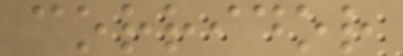corridor
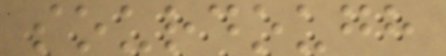sourdough
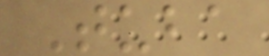Tuba
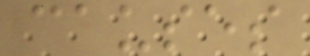causes
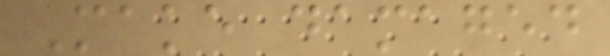Make damaged
